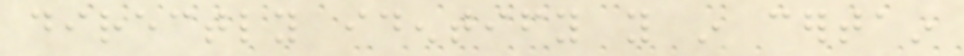directly identify you in certain
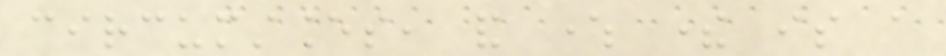circumstances, and where there is a
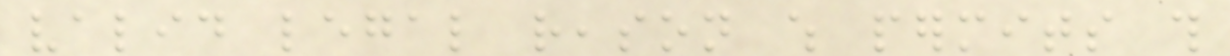valid legal reason which permits this
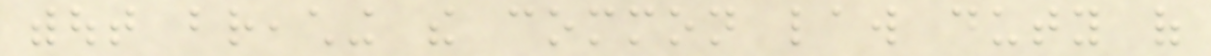without breaching the common law duty of
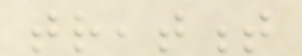treatment
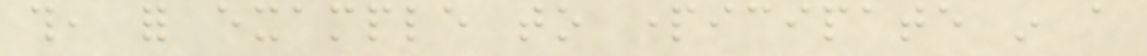this, for example to participate in a
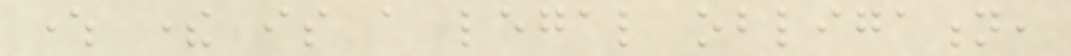where there is a legal obligation,
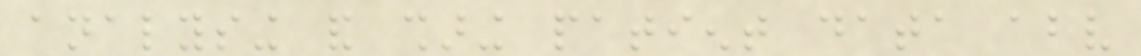analysing and sharing patient data above
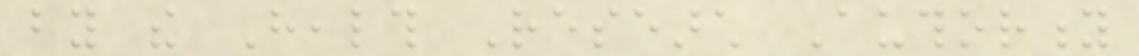by the Health Research Authority
